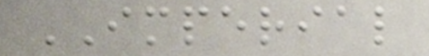IMPERIAL
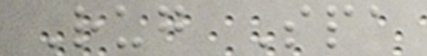Rug Spa
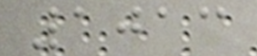1013
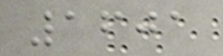1601
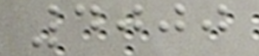4000
